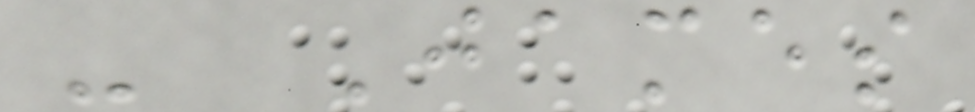- James
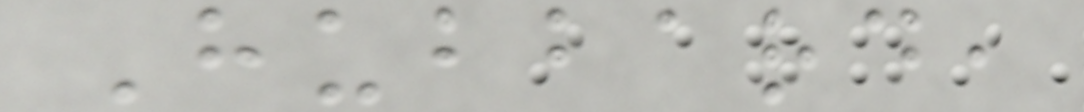Hubbard,
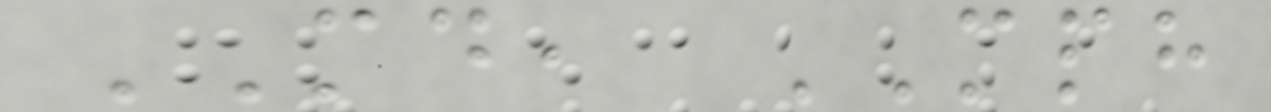MD, MPH
